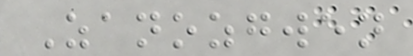Zanozgwen
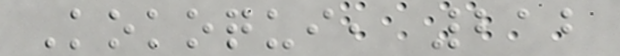Kokoqui, 212
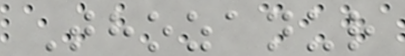Thozanur
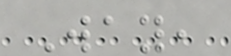Way,
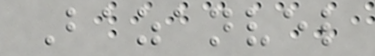Bazanvel
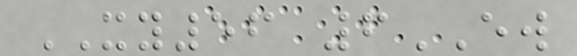XY56 6EW
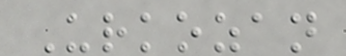Urkozan
